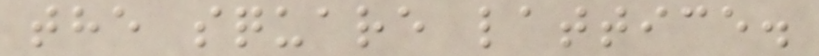the square lattice.
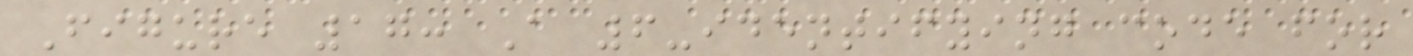Figure 17: A 6-identifying code for
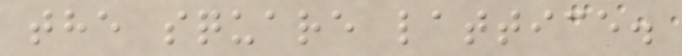the square lattice.
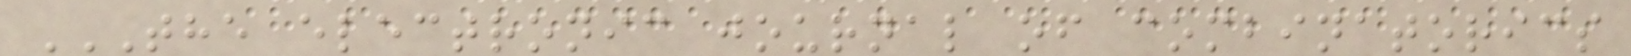THE ELECTRONIC JOURNAL OF COMBINATORICS
